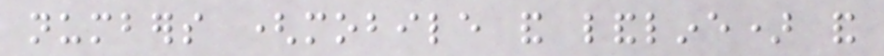numbers (mobile and landline) and
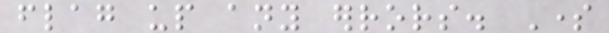flag up any errors. Some
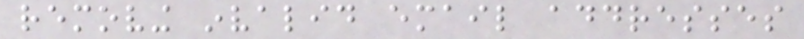removing invalid email addresses
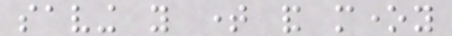saving you time and money
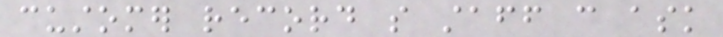customer record so staff can ask
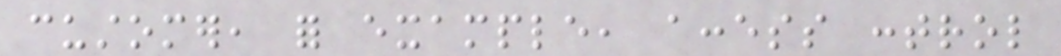customer, for example, access control
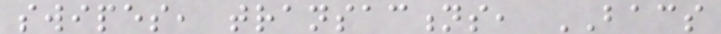swipes, transactions, BACS
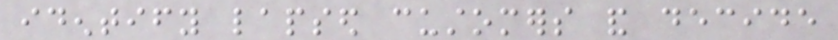identify lapsed customers and decide
